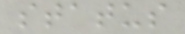status
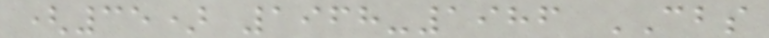(35) 1968-1986 CBS
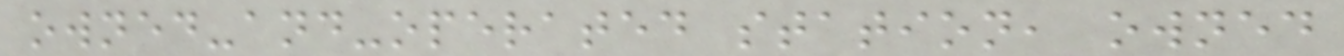owned-and-operated station, owned
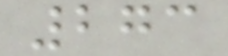273
